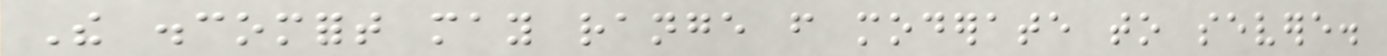The discomfort may range from moderate to severe.
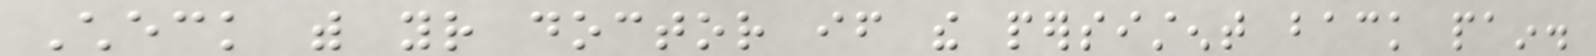Check with your doctor if the persistent back pain.
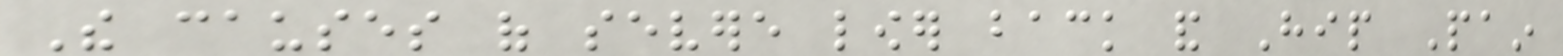The causes of severe lower back and Hip Pain
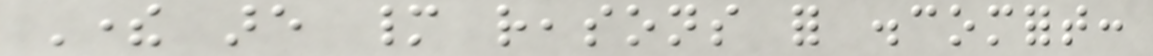There are many reasons for discomfort:
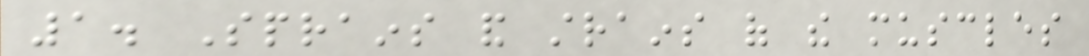1. Sprains and strains of the muscles
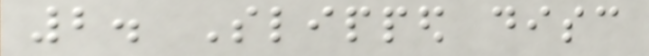2. Slipped disc
